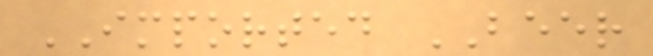IMPORTED BEER
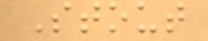Stout
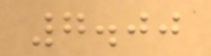7.00
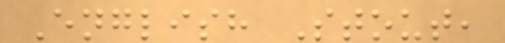English Stout,
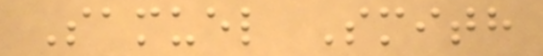Samuel Smith
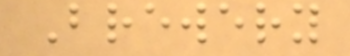Brewery
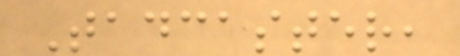Tadcaster,
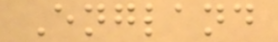England
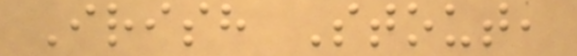Irish Stout,
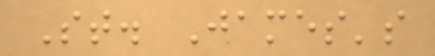St. James's
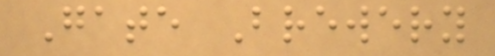Gate Brewery
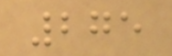275
